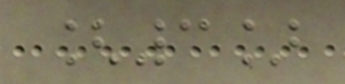[3]
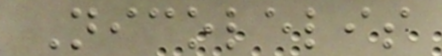Nicolelis
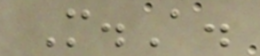M.A.
